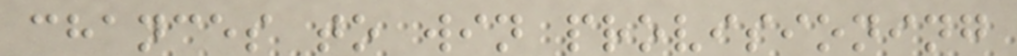chances to win provisioning
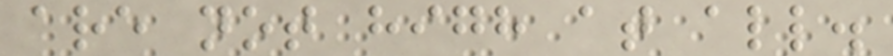are not high at all.
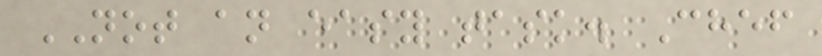NOT an easy task. Chef
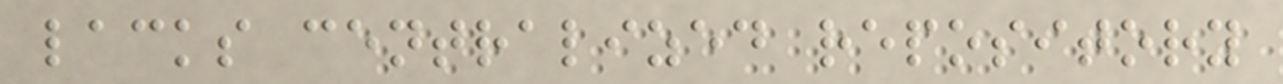lacks centralized repository
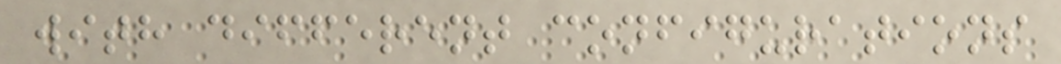with different configurations
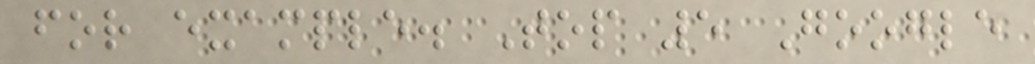for example. Top 5 Google
